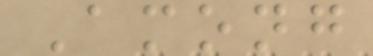Among
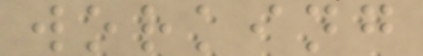working
